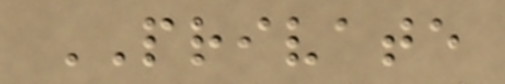PRIVATE
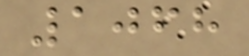1068
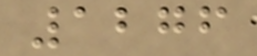1276
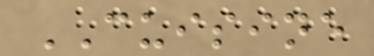CUISINE
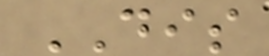DIS
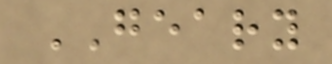GEARY
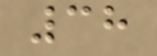38
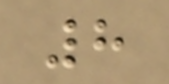8
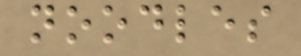noodles
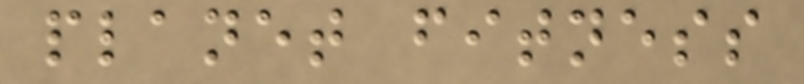planet fitness
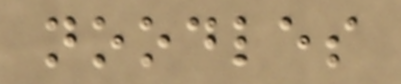noodles
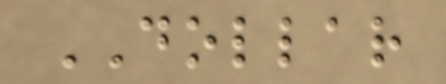DOLLAR
